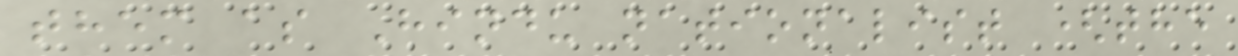them as Hindu nationalist (the
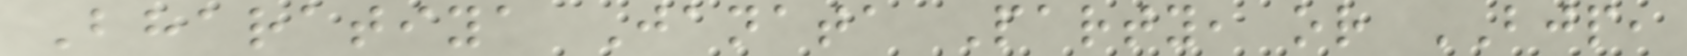Bharatiya Janata Party, or BJP,
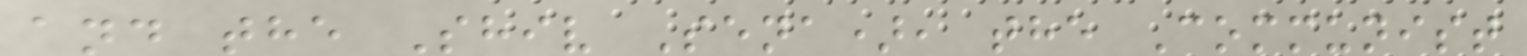and the Shiv Sena), the Communist
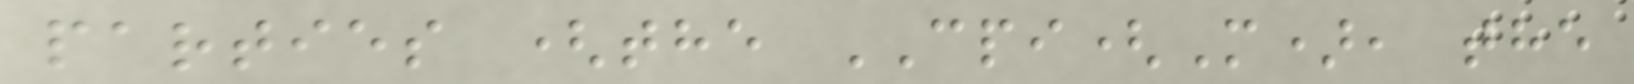parties (the CPI(M), the
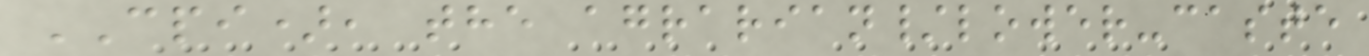CPI), the agrarian/lower-caste
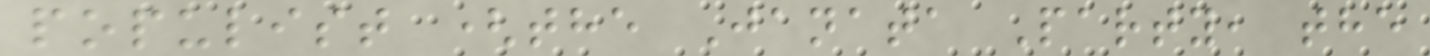populist (the Janata Party, the
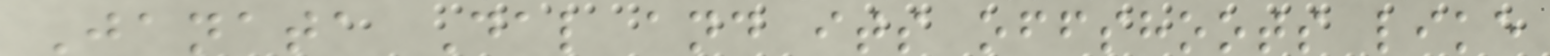Janata Dal and its offshoots like
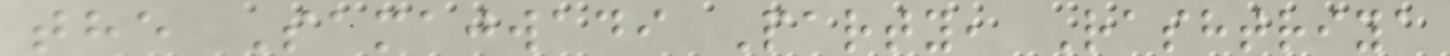the Samajwadi Party, Rashtriya
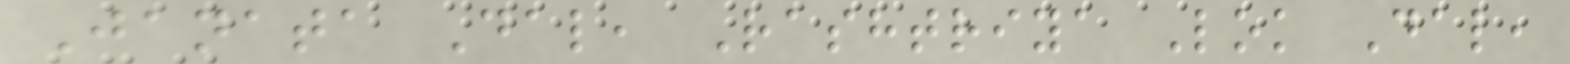Janata Dal, Rashtriya Lok Dal,
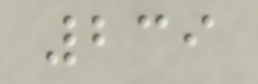239
